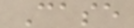Case
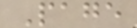Page
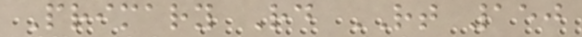Primary Rd RT 150
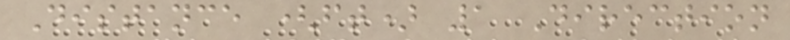Distance (ft) 1 Direction
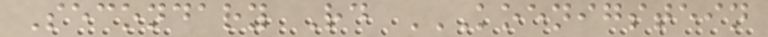Secondary Rd KOENIGSTEIN
